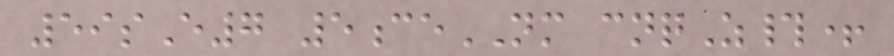59sE7 5ceNM cnqZ#+
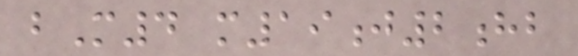bM4 m19j2hb
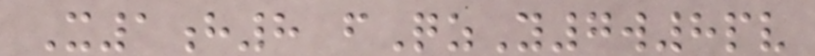X1h8 fQzY7w8pv
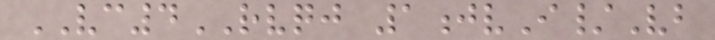VC4RVQJ 1jvI/Vb
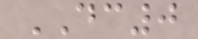DC0
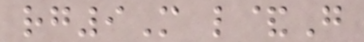rg9M l&G
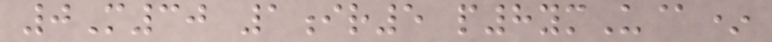0M30 1ir5 p8ymU@*
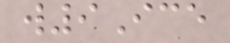w9Ice
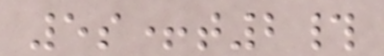5s+t2#
